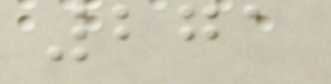271
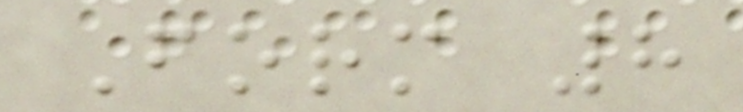Form 8
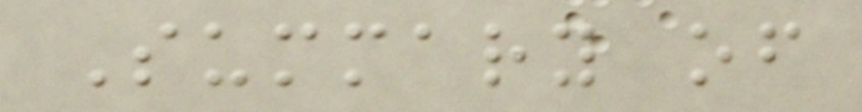Summary of
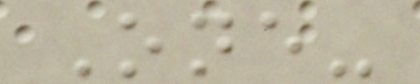One-
